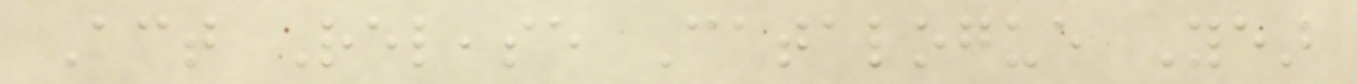Act Release Catalogue Year
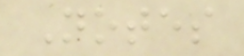Notes
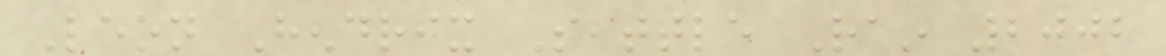Leon Hendrix Seattle Rain 2002
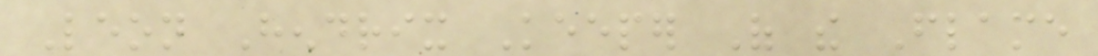Leon Hendrix Keeper Of the Flame
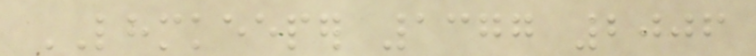LHMKEEPER 1377 2006
